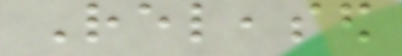Released
